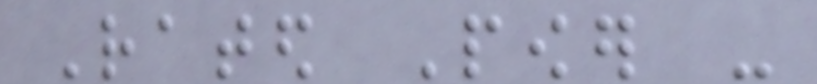Rated Power -
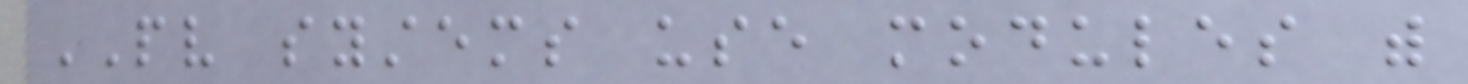PV systems use modules with
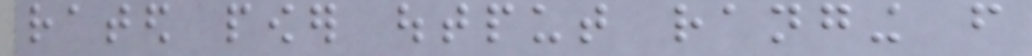rated power output ranging from
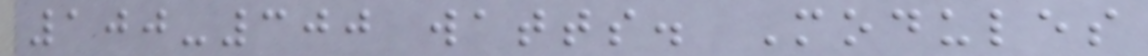100-300 watts. Modules
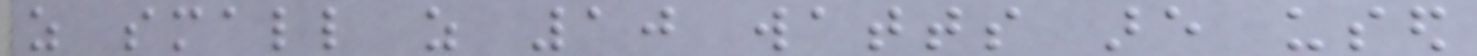as small as 10 watts are used
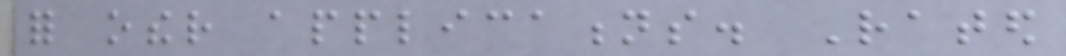for other applications. Rated
